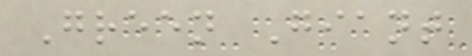Green Giant
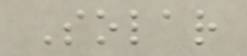Solar
